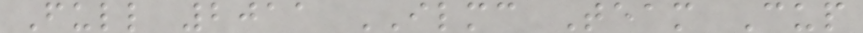Full 2011 ILMC Team Cup
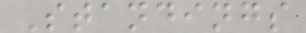Standings
